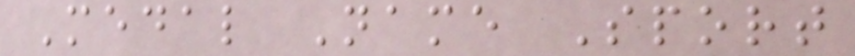Medal Name Sport
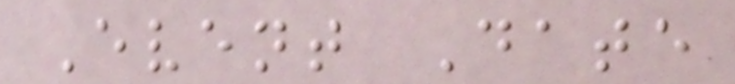Event Date
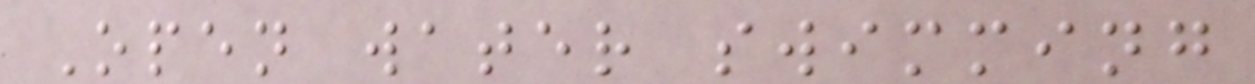Open water swimming
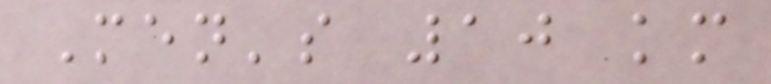Men's 10 km
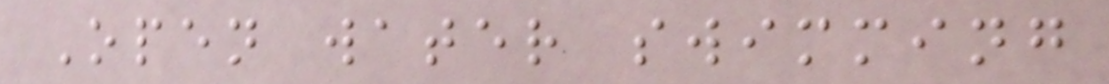Open water swimming
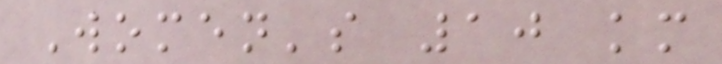Women's 10 km
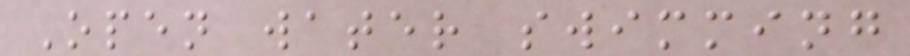Open water swimming
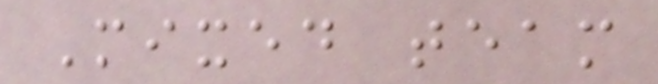Mixed team
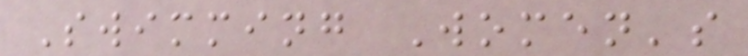Swimming Women's
